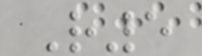R5
